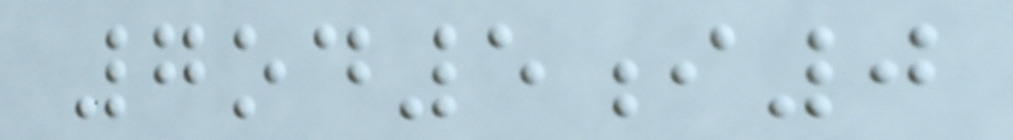7od5i0
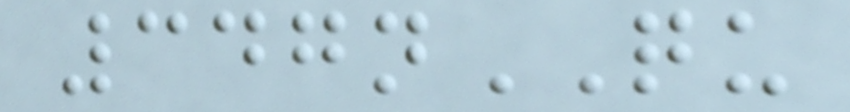347nQU
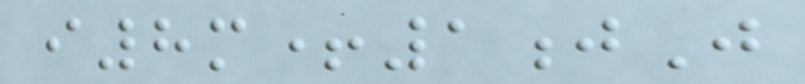i8m+1jJ
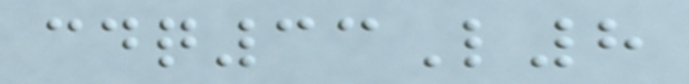cdq33L8
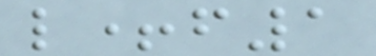l+f1
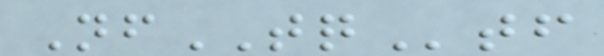NfTQtf
